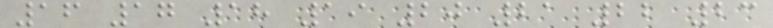16 17 18 19 20 21 22 23
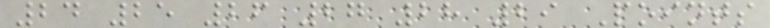24 25 26 27 28 29 Points
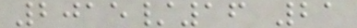2015/16 21
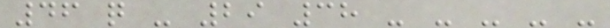46 q - 29 38 - - - - -
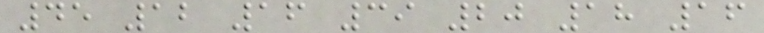45 12 16 39 20 18 16
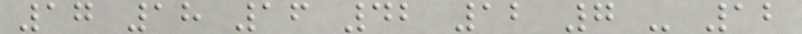17 18 16 42 12 7 - 12
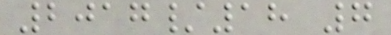2017/18 7
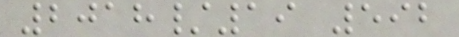2018/19 592
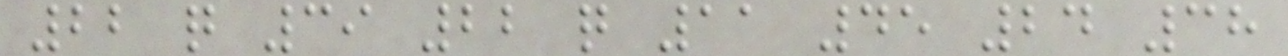22 q 39 22 q 11 45 24 38
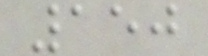150
